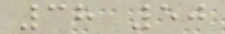38 50
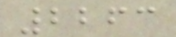2263
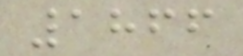1866
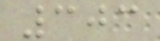303
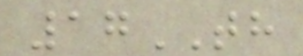17TH
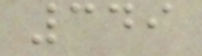349
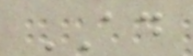AD
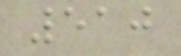510
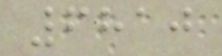6810
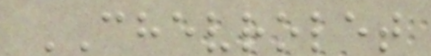CHEVROLET
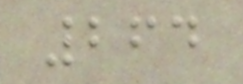264
